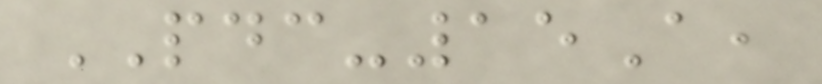PDC-15A,
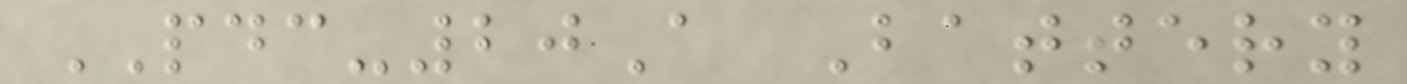PDC-20A Battery
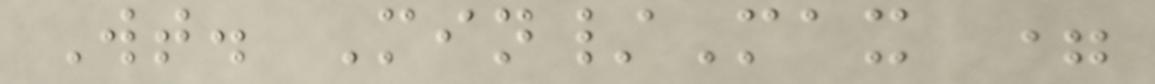Wt. Min/Max =
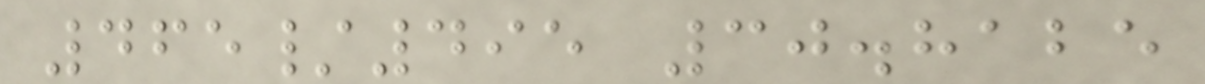465/495 30.8125
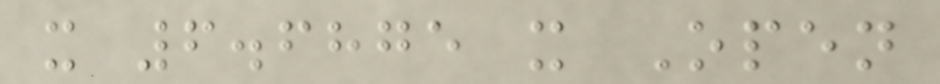x 6.6875 x Open
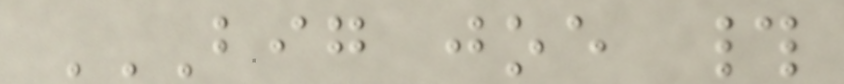BIG JOE #
